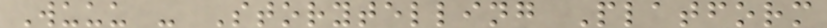Wuuu - Storytelling Platform
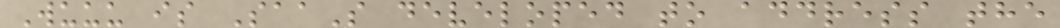Wuuu is SaaS developed to address the
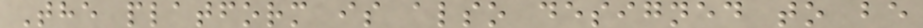The platform is also designed to be
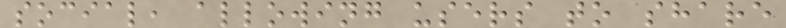social, allowing users to share
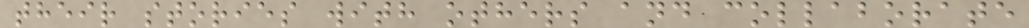their stories with others and collaborate
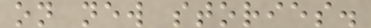on new stories.
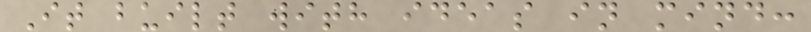It built with ideas in mind:
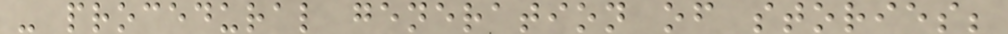- procedural generation of stories;
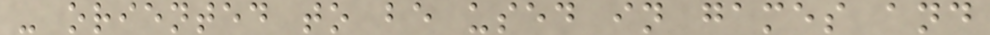- oriented to be used in games and
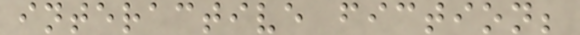interactive fiction;
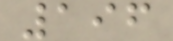196
